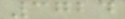3724
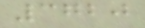3720
